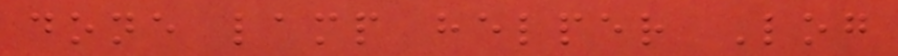done lamp helper Log
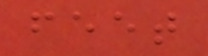feet
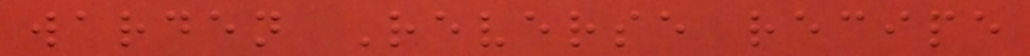warden Reverse recipe
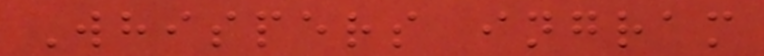Whispers ingram
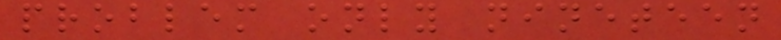problem only nineteen
